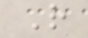R
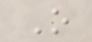O
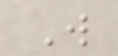W
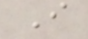I
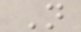N
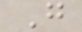G
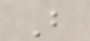B
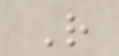R
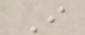I
